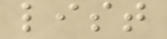list
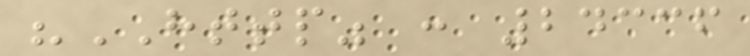"HTTP" : 24336
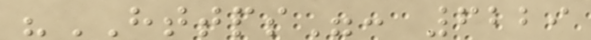"HTTPS": 6229
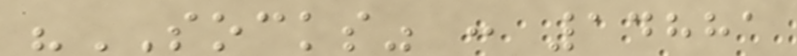"SOCKS" : 14881
